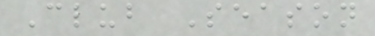Club Season
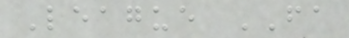League FA
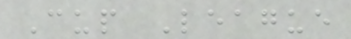Cup League
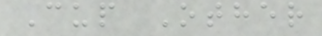Cup Other
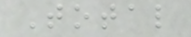Total
